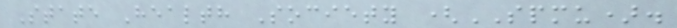State Health Society (SPMU).
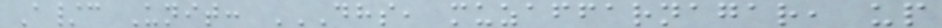A/c Unit: DHS, MUZAFFARNAGAR, UP
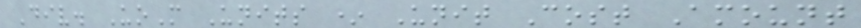Div. UoM Units * Unit Cost Amount
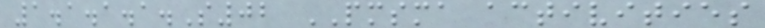1.1.1.1.S02 PMSMA activities
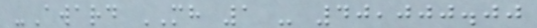-Award MH 1 - 40,000.00
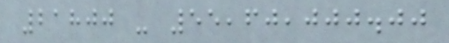21800 - 55,60,000.00
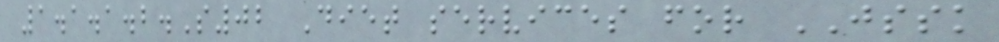1.1.1.2.S02 Diet services for JSSK
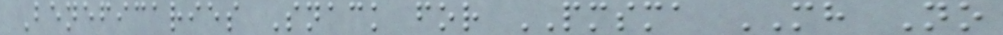Beneficaries Snack for PMSMA MH No
